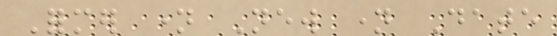Former name New name Date
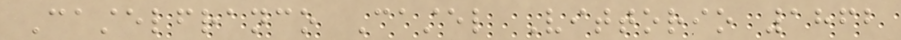Castelfranco Castel Vittorio 1862
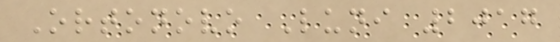Ortonovo Luni 2017
